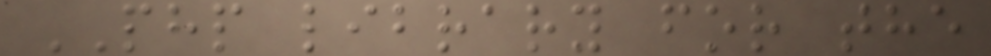PHP library for the
